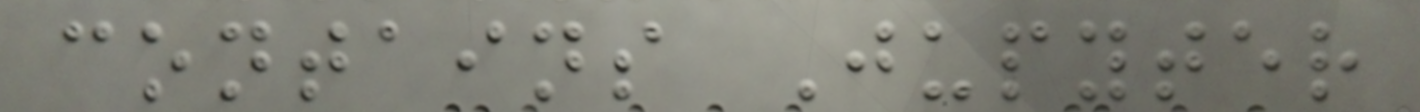contains Jupyter
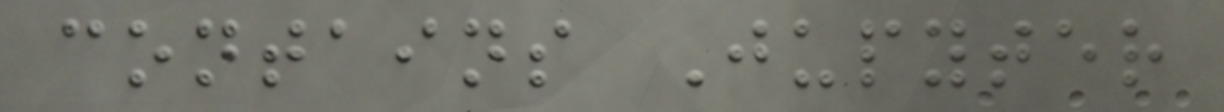contains Jupyter
